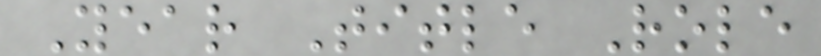Year Title Role
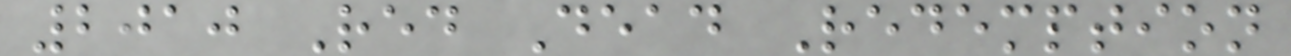2010 Red Dead Redemption
